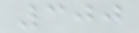300
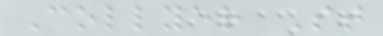Collyer St
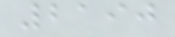2190
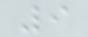9
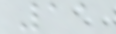11
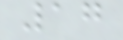17
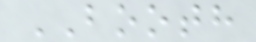BOOTH
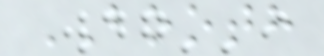BOOTH
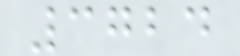3724
